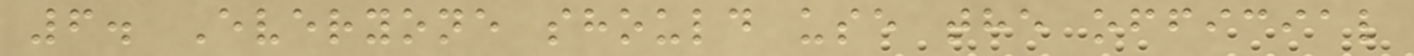6. Everyone should use the official
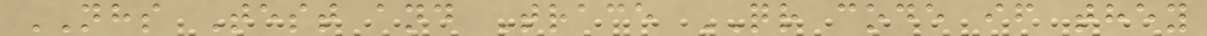NHS Test and Trace QR code if they
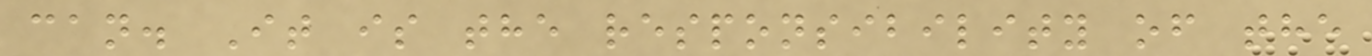can. It is the responsibility of the
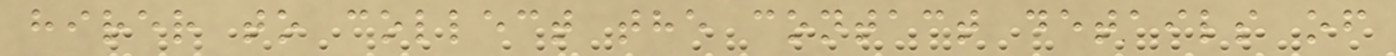hirer to collect the contact details of
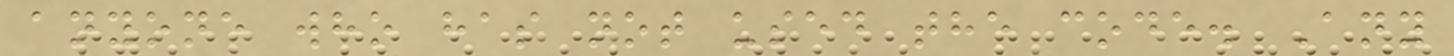anyone who has not used the code. Any
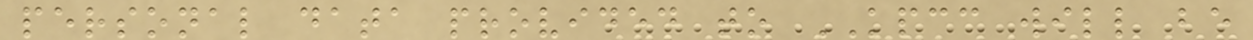personal data provided to KPCC will be
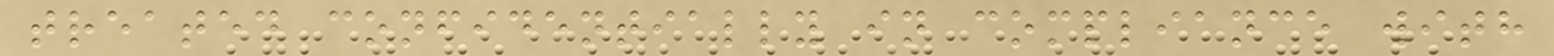treated confidentially in compliance with
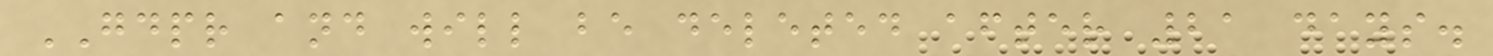GDPR and will be deleted after 21 days.
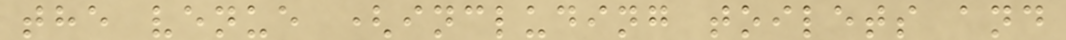the venue (including toilets and
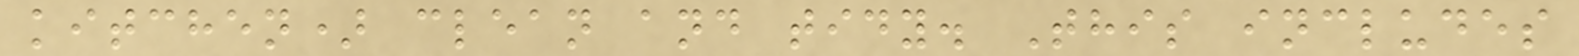kitchen) clean and tidy. This includes
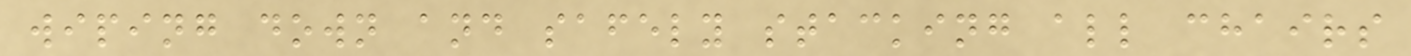wiping down and safely stacking all chairs
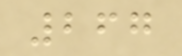267
